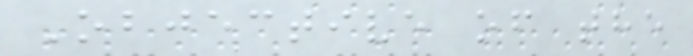Objective of the
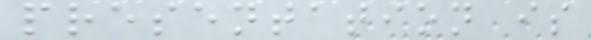presentation is
